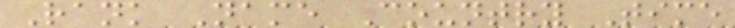Rank Name Country Time
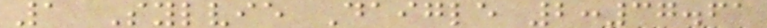1 Sylvie Daigle 2:37.61
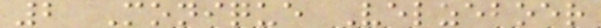2 Monique Velzeboer
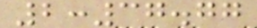2:37.77
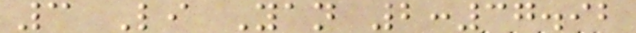3 Li Yan 2:37.92
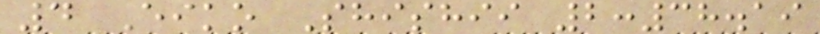4 Eiko Shishii 2:38.19
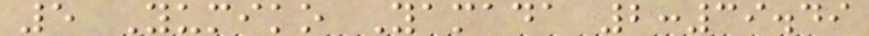5 Yumiko Yamada 2:39.49
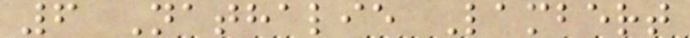6 Nathalie Lambert
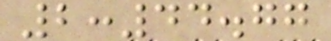2:44.77
